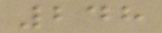248
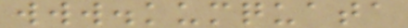www.kumquata
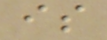is
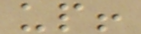up!
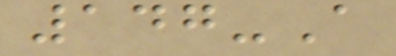147-A
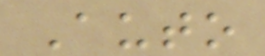Auto
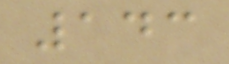143
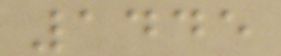1445
